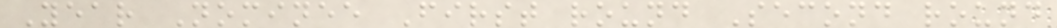Year Nominee First round Second round
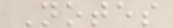Notes
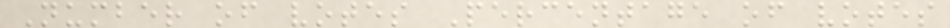Number of votes Percentage of votes
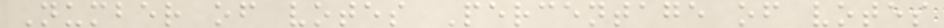Number of votes Percentage of votes
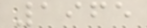1965
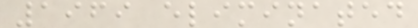1969 eliminated
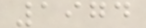1974
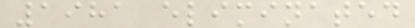1981 eliminated
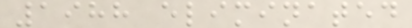1988 eliminated
